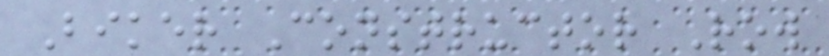Biker Constructor Row
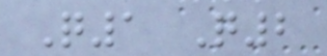Q1 Q2
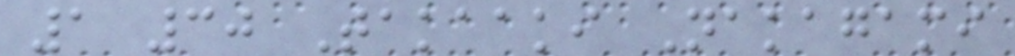1 30 Takaaki Nakagami
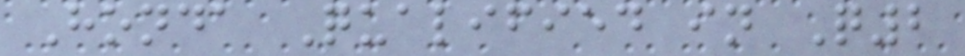Honda Qualified in Q2
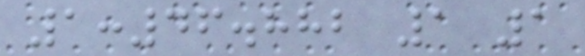1:46.882 1 1
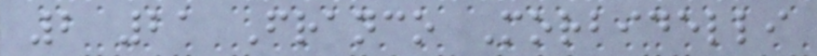2 21 Franco Morbidelli
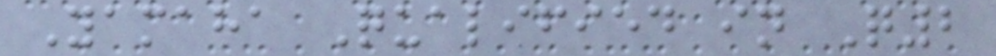Yamaha Qualified in Q2
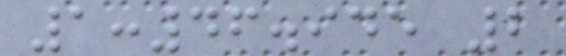1:46.945 2
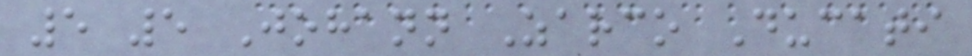5 5 Johann Zarco Ducati
